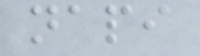napi
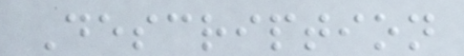Description
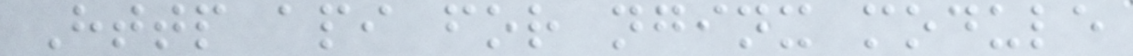Http api for nginx module
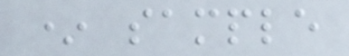* sample
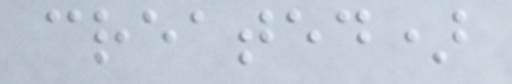created)
